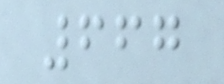667
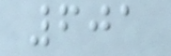601
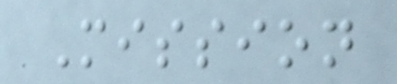Mission
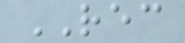REC
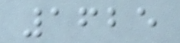1625
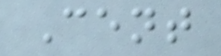Cent
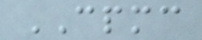CPMC
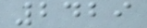2429
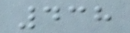438
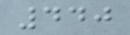440
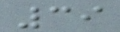39
